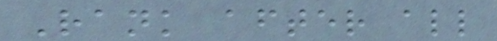Rank after all
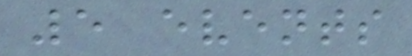5 events
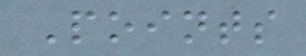Points
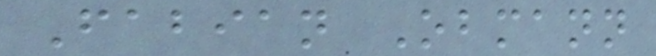Fabian Obmann
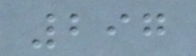297
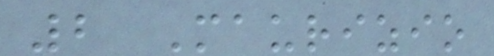2 Maurizio
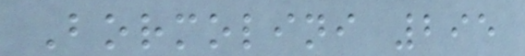Bormolini 295
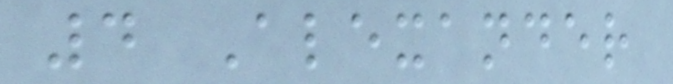4 Alexander
